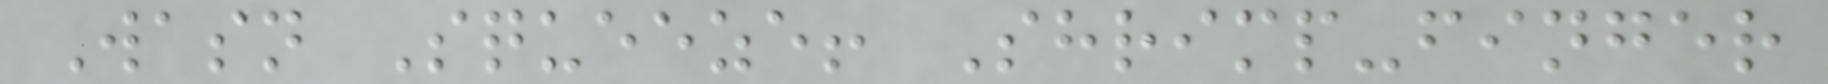Wasn Squeeze! Shrimp-finger
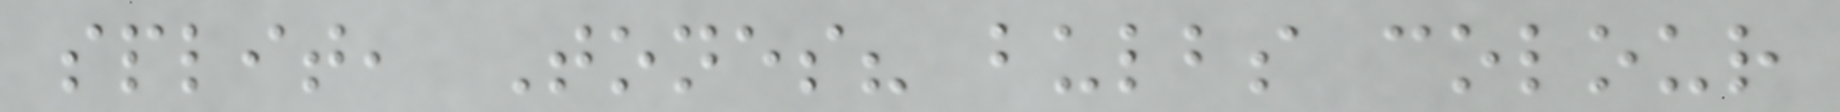split, Tones? bulbs colour
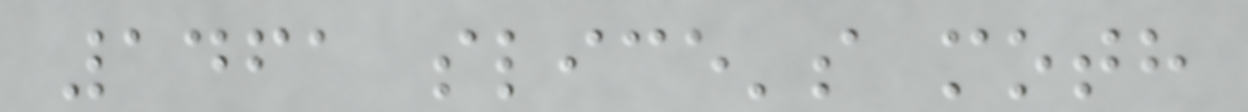1461 slice's moth
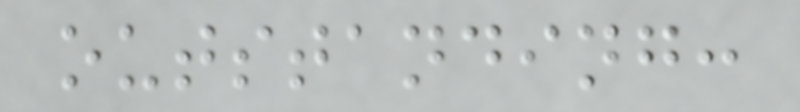outstanding:
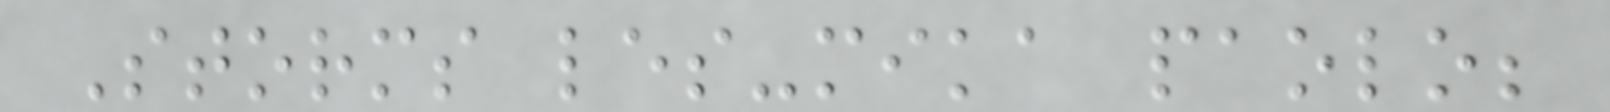Storms les-mika paolo;
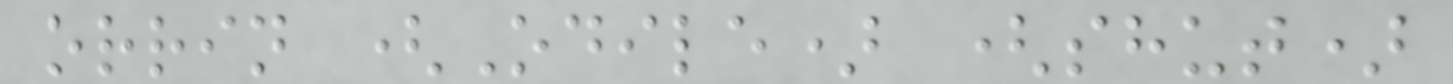orrin (Odile) (shut)
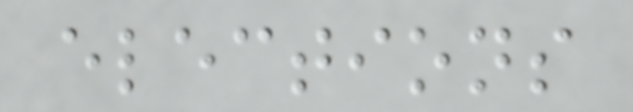elections
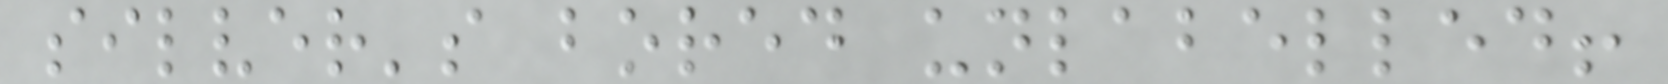silver's bored unlabelled!
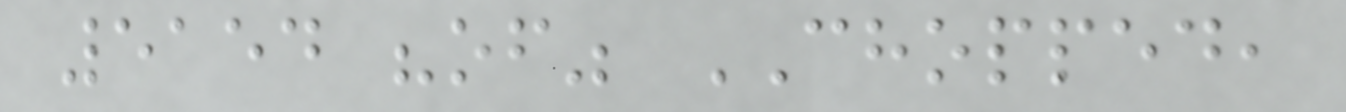5154 "of" CHOPPED,
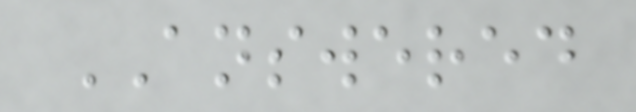ANSWERED
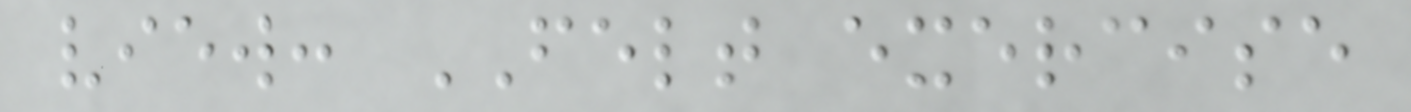view: FELT exercise
